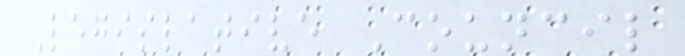Legislative Council
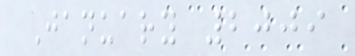January 2009
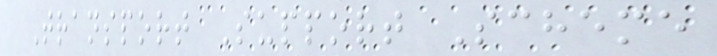Transport Support Scheme
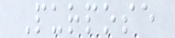Purpose
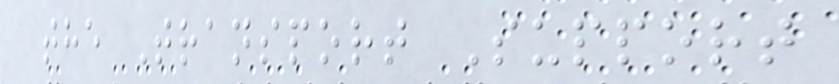the Transport Support
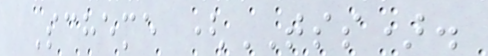Scheme (TSS).
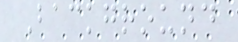Background
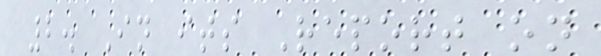2. In its Report on
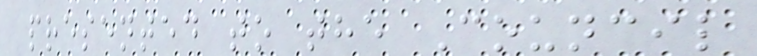presented to the Council
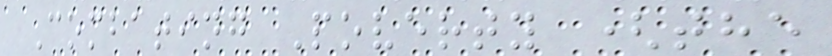Combating Poverty (the
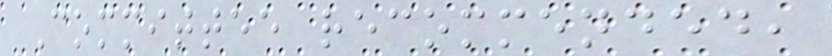Committee recommended,
